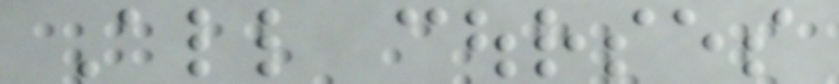All courses
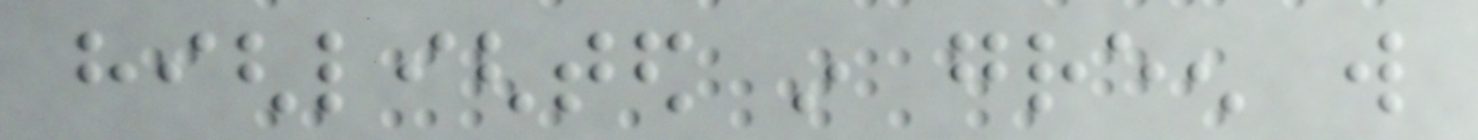highlighted in green will
